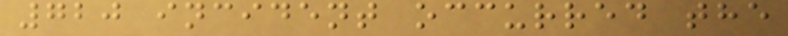720 incident occurred the
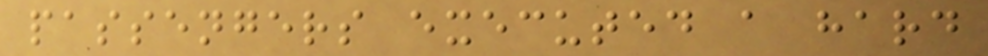passengers executed a hard
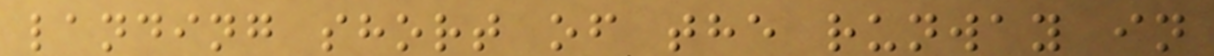landing short of the runway in
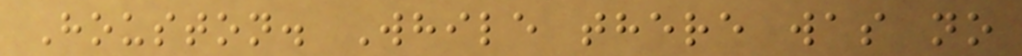Houston. While there was no
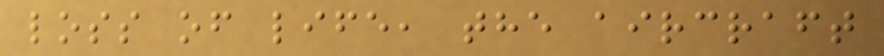loss of life, the aircraft
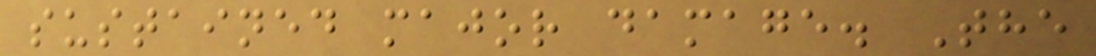sustained major damage. The
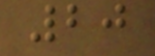20
